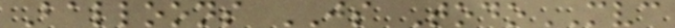Balloons JS TodoMVC
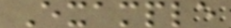Example
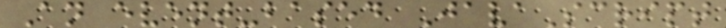An event-based JavaScript
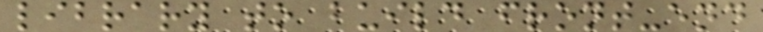library to build front-end
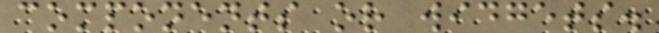components or widgets.
